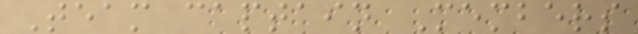Team captain Members
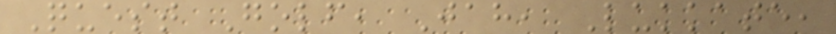Quest Golf, Jah, Lukkate,
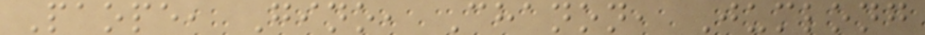Paope, Gino, Chanon, Jumlong
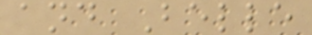and Belle
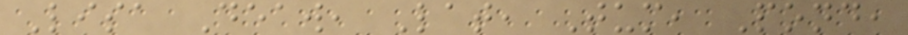Lisa Deaw, Lat, Tum, Pond,
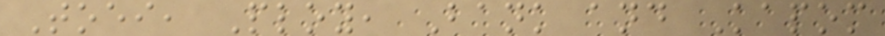Toei, Ploy, Bank and Kapom
